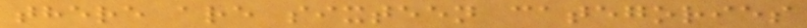there are sixteen categories
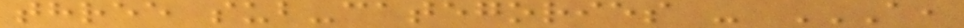three sub-categories - A,
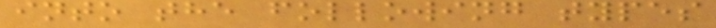into the following types
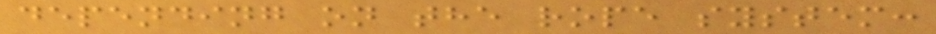depending on the rope system:
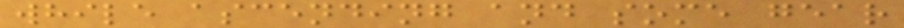while ascending and some gear
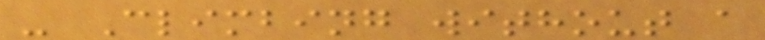- Climbing without a
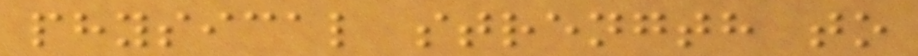physical strength to
